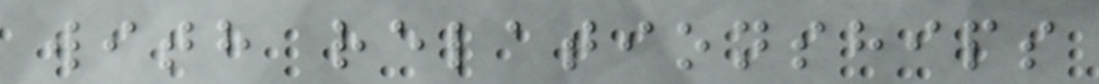with relationships
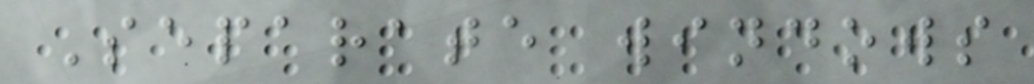Separate windows
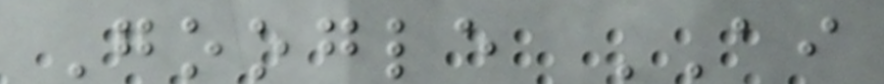Google AI
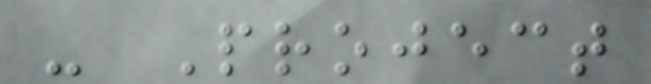- Project
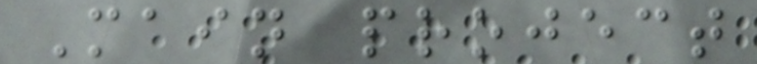Main project
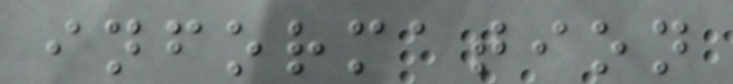information
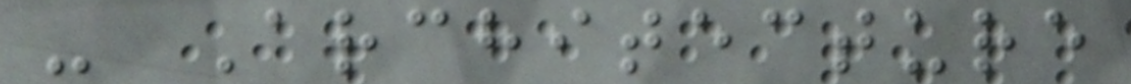- Architecture
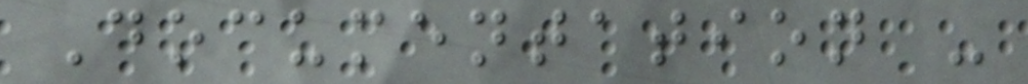Documentation -
